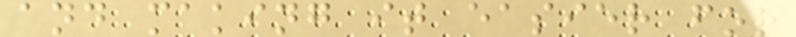and making it easier for
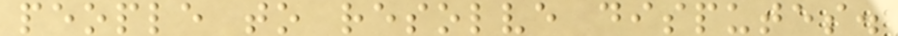people to resolve disputes.
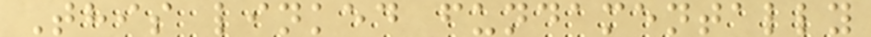This linked fundamentally
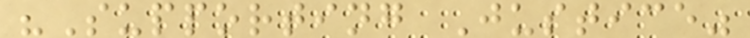"Supporting Justice"
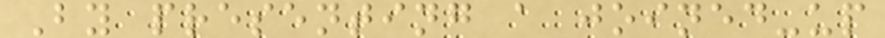By presenting a joined-up
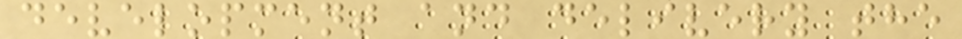development and delivery the
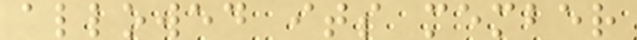allowed its member
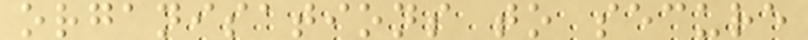organisations to secure
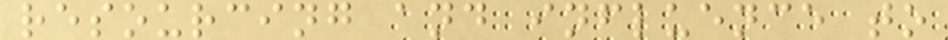resourcing and influence to
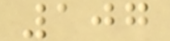107
